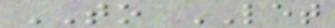TO LET
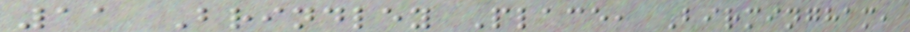11 Brindley Place, Birmingham,
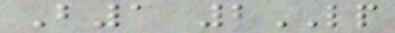B1 2LP
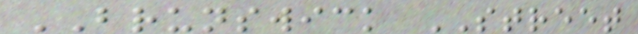BRUNSWICK STREET
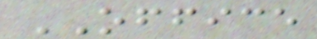OFFICE
